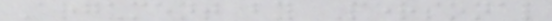Argument by Personal
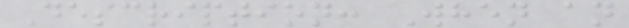Description: When an
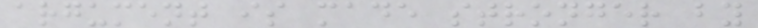argument is made stronger by
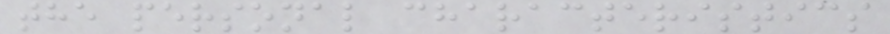the personal characteristics
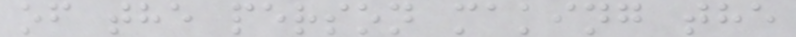of the person making the
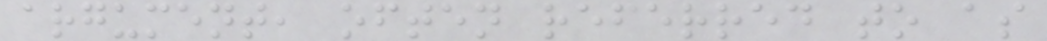argument, often referred to as
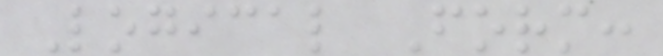Logical Form:
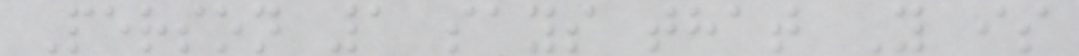Person 1 says that Y is
